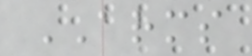ARMS
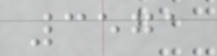3571
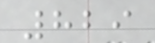829
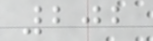202
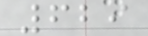629
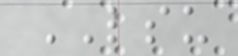LSU
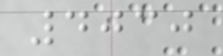4030
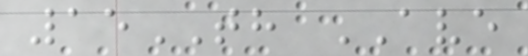15TH AVE
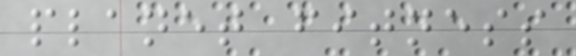planet fitness
